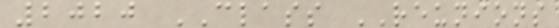2020 CLASS REUNIONS
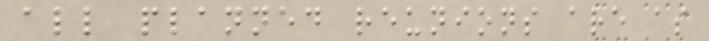all planned reunions are as
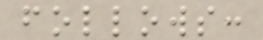follows:
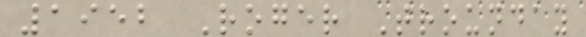1952 Roger Trounday
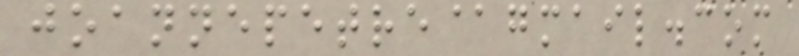joannepetre@gmail.com
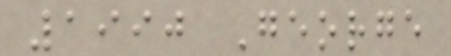1990 George
